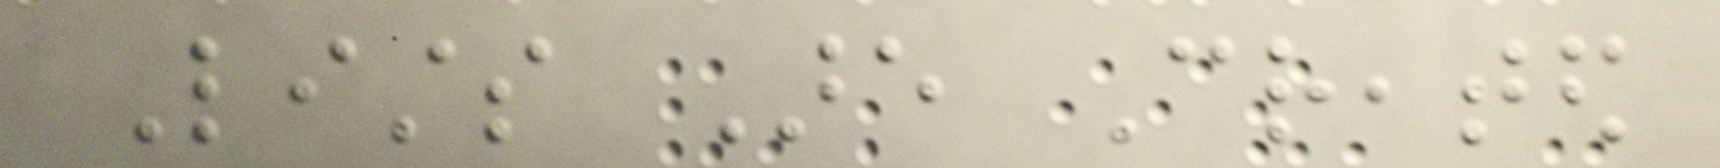Lists Are Created
